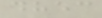dhec
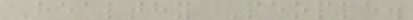Healthy People.
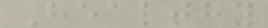Healthy
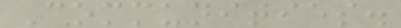Communities.
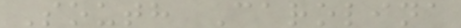South Carolina
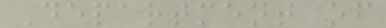Department of
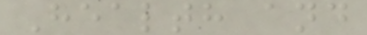Health and
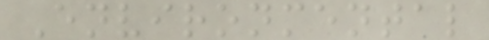Environmental
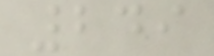249
